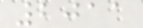2011
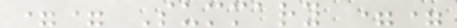== Summary ==
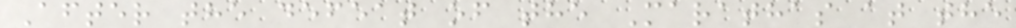After the defeat of the Marathas at the
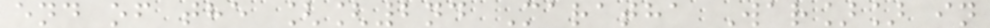end of the [[2nd Maratha War]] in
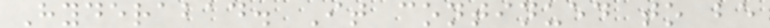Hyderabad. It continued to be
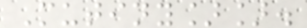Mutiny]].
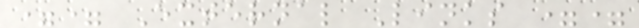== External Links ==
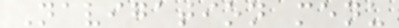Navigation menu
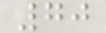70
